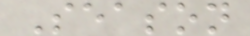Season
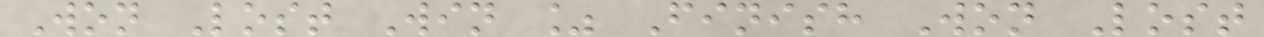Won Lost Win % Finish Won Lost
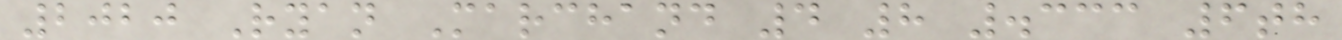2020 Ryan Marchand 4 8 .333 6th
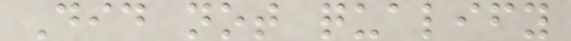Did not qualify
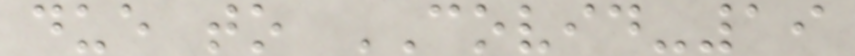due to COVID-19
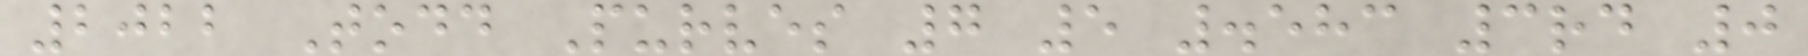2022 Todd Purves 7 5 .583 3rd 0
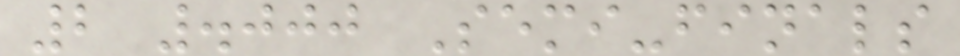2 .000 Semi-finals
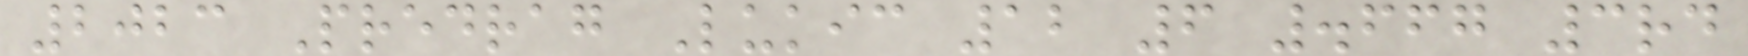2023 Predrag Lukic 12 6 .667 3rd
